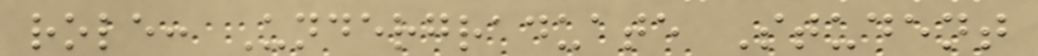role: Undergraduate Student
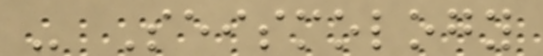- Seismology
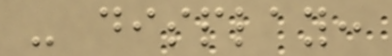- display:
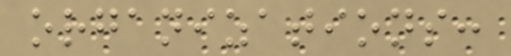organizations:
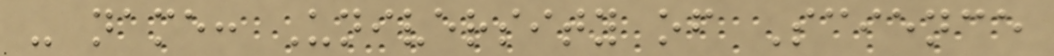- name: University of Science
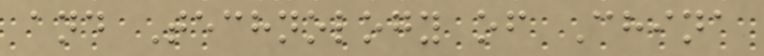and Technology of China
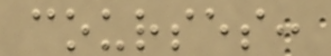courses:
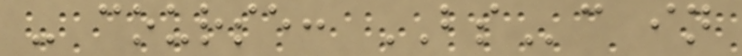- course: BSc in
